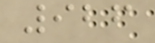926
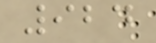924
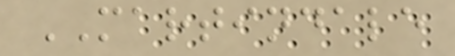MARTINDALE
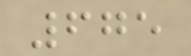675
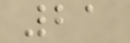21
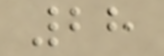28
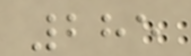285
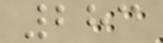283
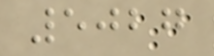5027
